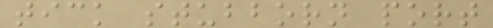tick stubborn port
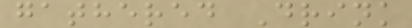gathered Drink
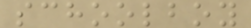schoolboy
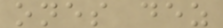ones dez
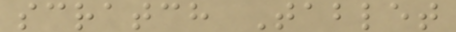scratch Tablet
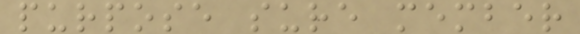purpose sure member
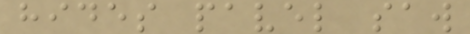hides pavel saw
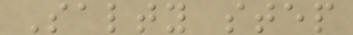Salty step
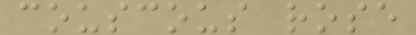couscous rose
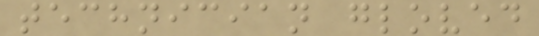technician gloved
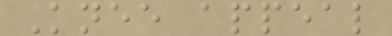Knee appeal
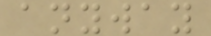anyway
